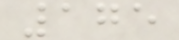175
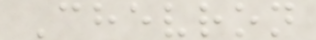Chevron
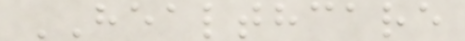HEALTHCARE
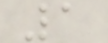1
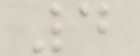4
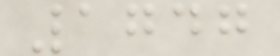1747
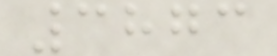3873
